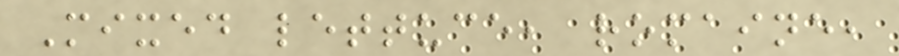Mixed lettuce, romaine,
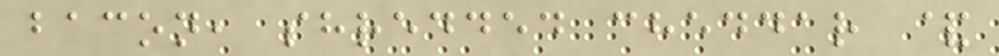bacon, shredded cheddar &
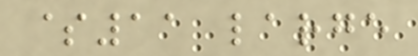$11 large
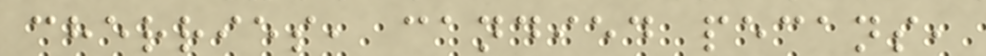cherries, candied pecans,
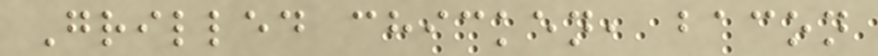Grilled chicken, bacon
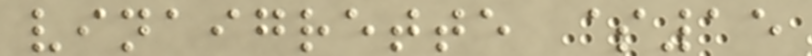vinaigrette $15
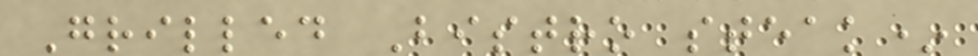Grilled Bistro steak*
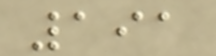191
